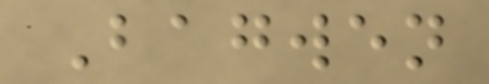Bagwen
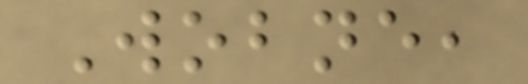Wobne,
